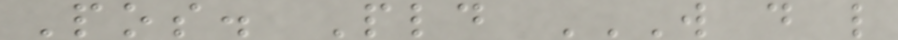Pos. Pld W D L
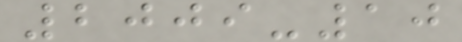2009-10
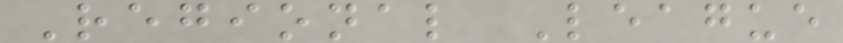Regional League
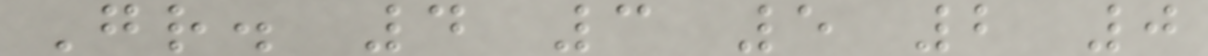Gr. 4 3 5 2 0
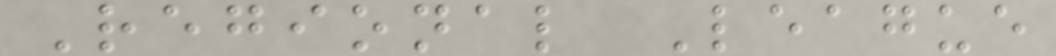Regional League
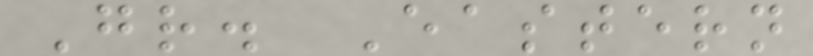Gr. Eastern
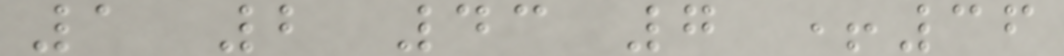1 2 43 7 +36
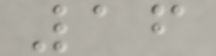16
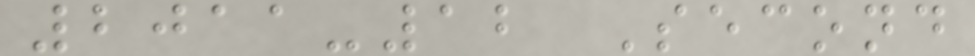2011-12 Second
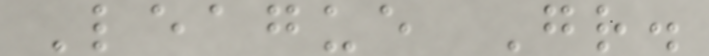League Gr.
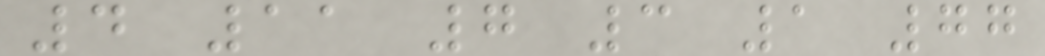4 11 7 3 1 77
